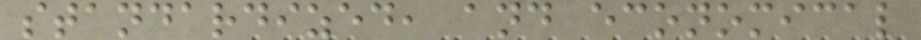standardized, and economical
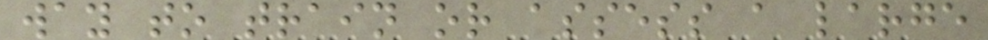way to train or assess a large
